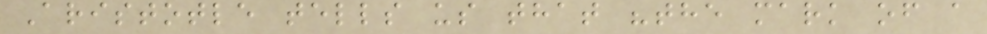Aristotle tells us that "the mark of a
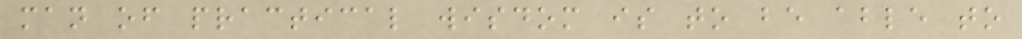man of practical wisdom is to be able to
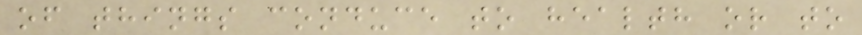of things conduce to health or to
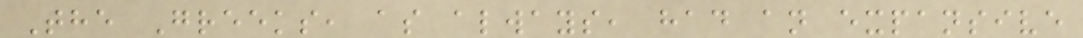The Greeks, as always, had an expansive
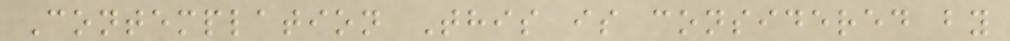Contemplation This is considered by
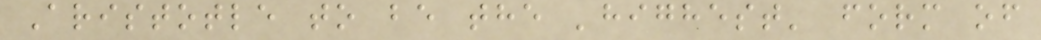Aristotle to be the 'highest' form of
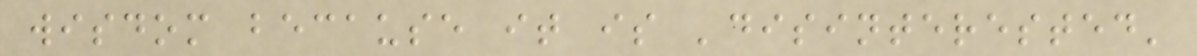wisdom because it is 'disinterested'
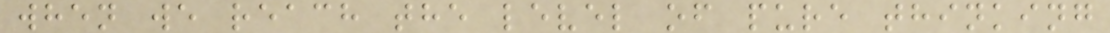when we reach the level of pure thinking
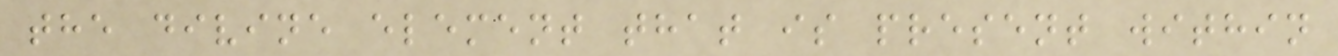the divine element that is present within
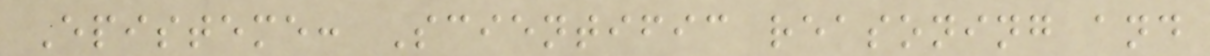Episteme: Scientific reasoning and
